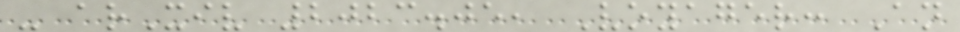- arXiv 2023.05, Voyager: An
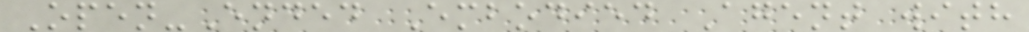Open-Ended Embodied Agent with
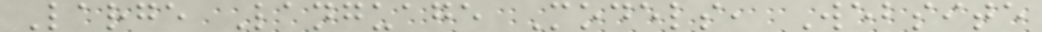Large Language Models, Website
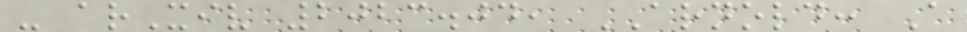- arXiv 2023.04, ARNOLD: A
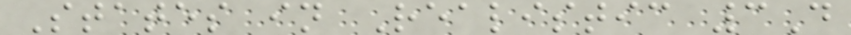States in Realistic 3D
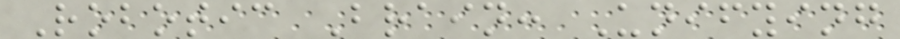Robotic Brain: Unifying
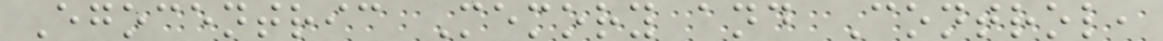Egocentric Memory and Control,
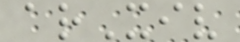arXiv
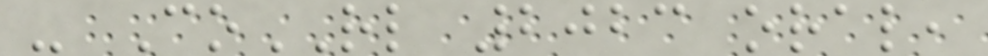- CoRL 2023 oral,
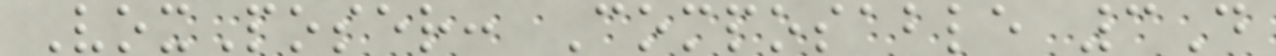VoxPoser: Composable 3D
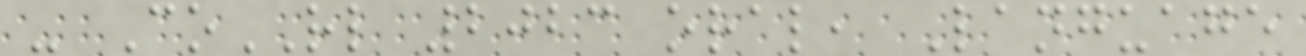- CoRL 2023 oral, Language
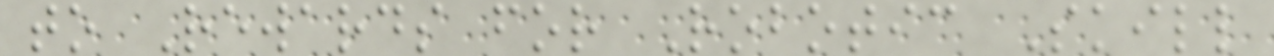to Rewards for Robotic Skill
